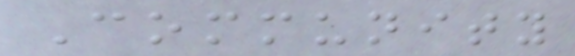Community
